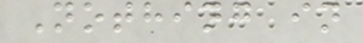Nothing in
